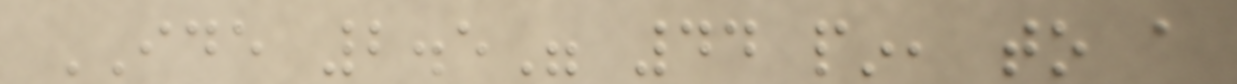IDE 2.5" 44 pin, to a
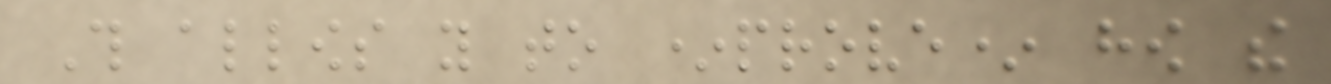This allows you to *prove* how the
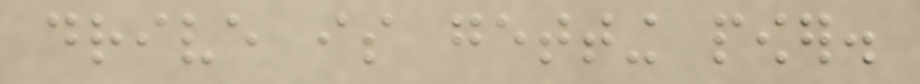drive is getting power.
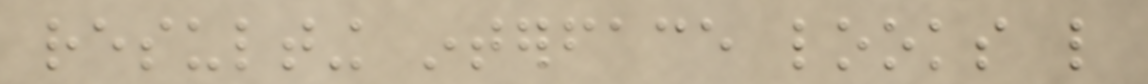resulting interface looks like
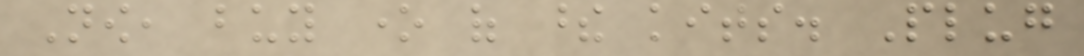Now, buy one of these kits. Plug
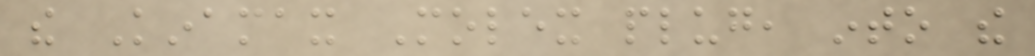the Kinamax Molex plug, into the
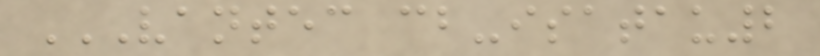VANTEC CB-ISATAU2
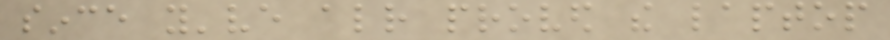since you've already proved the laptop
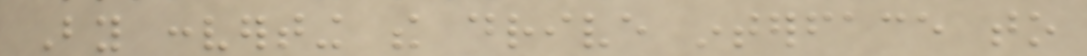By converting the drive interface to
